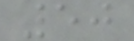50
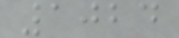1024
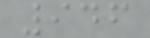946
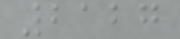2127
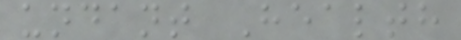undant Health
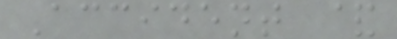Accident &
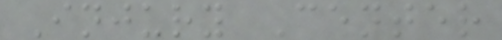Injury Center
